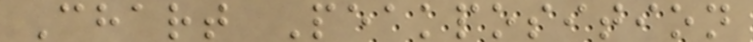Chart Peakposition
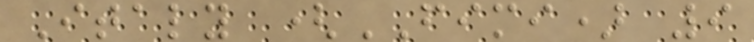Italy (FIMI) 9
